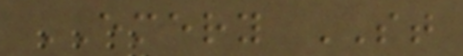EMERY ST
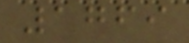1769
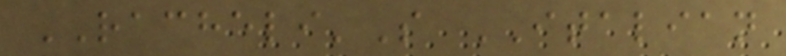RACHELI'S ITALIAN
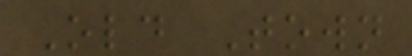Old Town
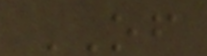OF
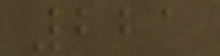221
